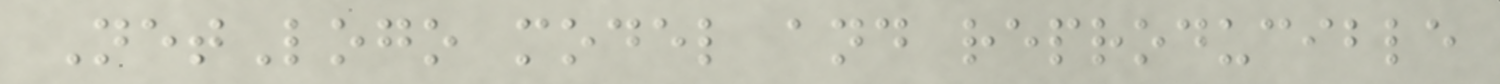NetLogo model and reproducible
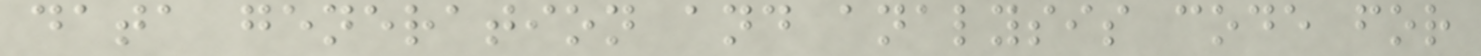data generation and analysis code for
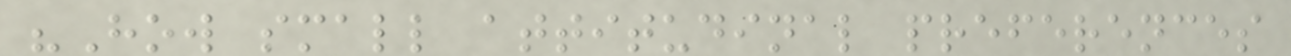"How small attitudinal preferences
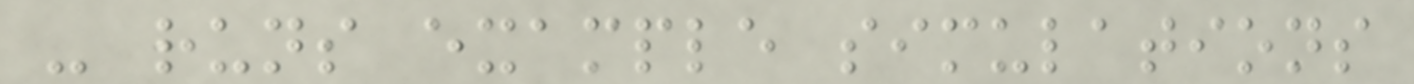- runs example simulations
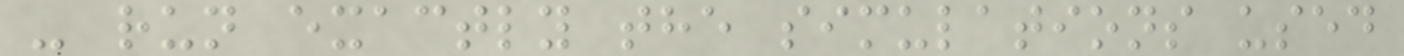- run exactly the simulations used
